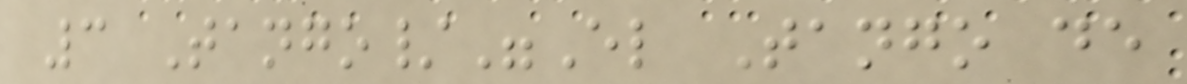3 Tango/"El Tango de
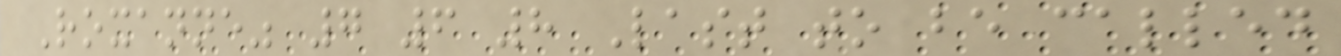Roxanne" 7 6 8 Last to be called
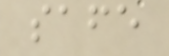safe
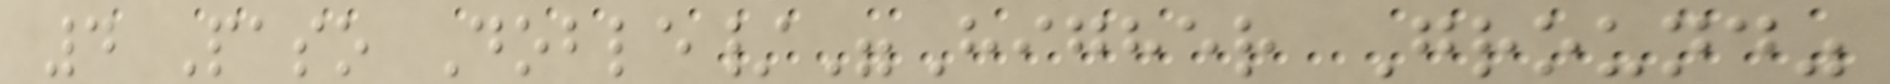4 Paso Doble/"Higher Ground"
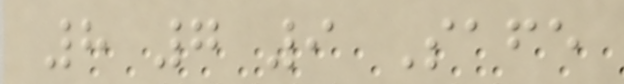8 7 9 Safe
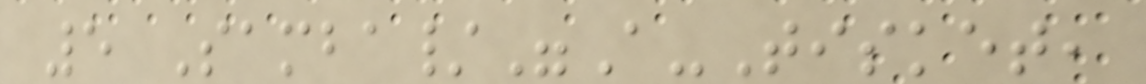5 Samba/"A-Tisket,
